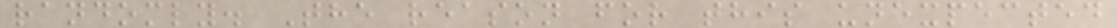randomly. The reason for this unexpected
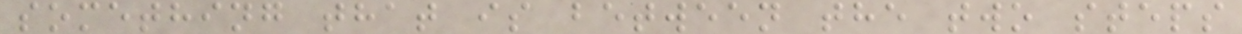something that is between the two steps
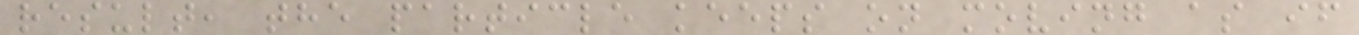result, the particle keeps on moving as if
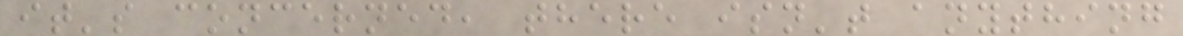it's concerned, there isn't anything
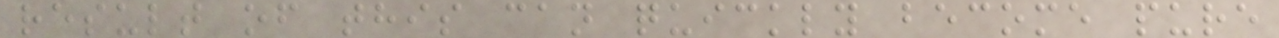result of this can quickly become pure
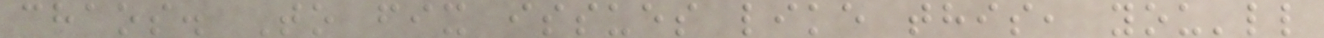chaos. To fix issues like this, you'll
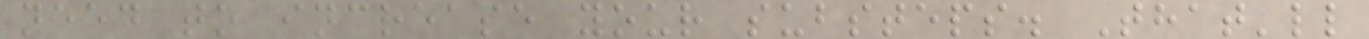need to increase your substeps. That'll
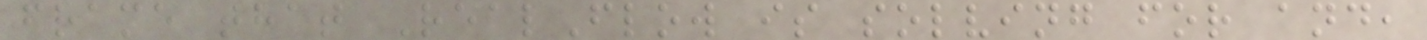frame that RealFlow is solving for and,
